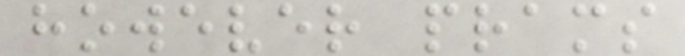however prams
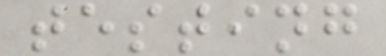testing
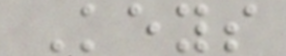Keys
